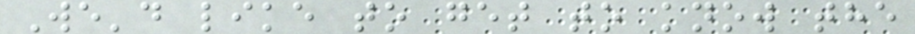We'd like to get to know the
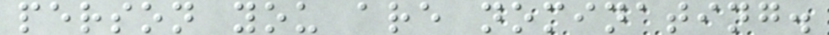person you are nominating.
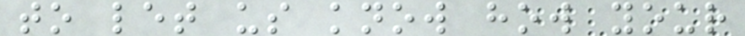to let us know how your
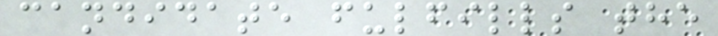candidate fulfills the
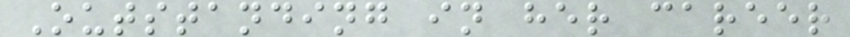Outstanding in her career
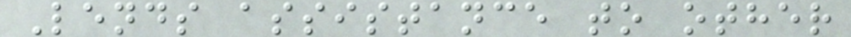Lends assistance to other
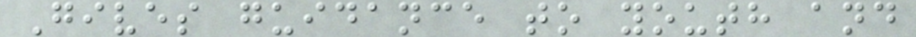Gives guidance to youth and
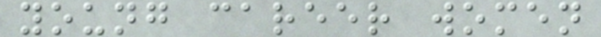young career women
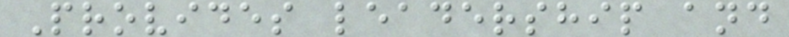Provides leadership and
